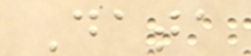Data
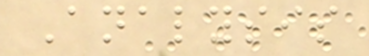Analysis
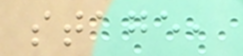stage,
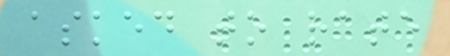asked to rate
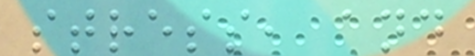stress, and
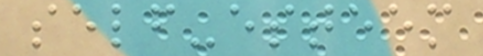self-esteem
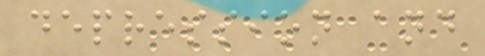depression and
